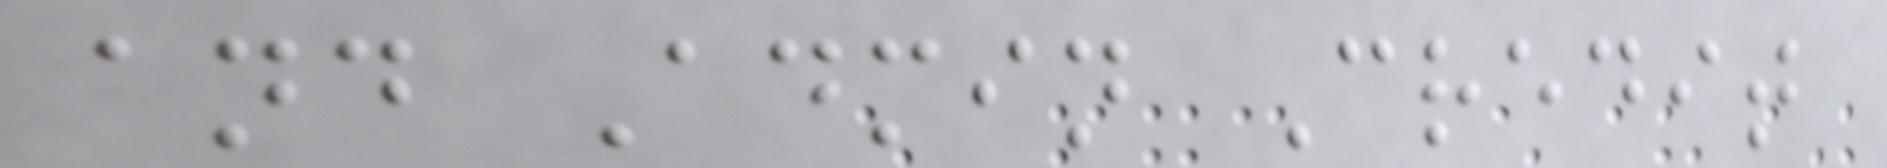and Admin Credit
